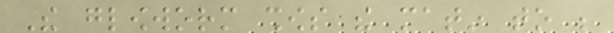The glowworm shows the matin to be
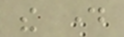the day
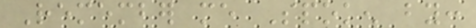Remember me Spoken by:
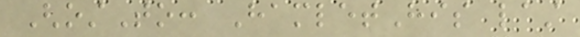GhostTo: HamletHis last
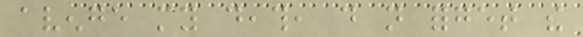avenge my death, do not forget the
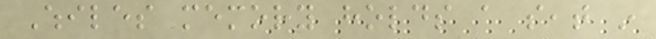Whiles memory holds a seat in
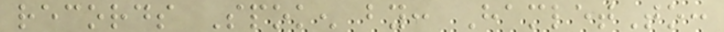records Spoken by: HamletTo:
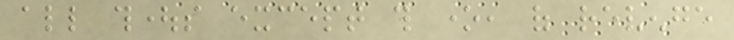all thoughts except this one, of revenge
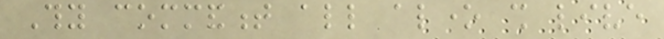Thy commandment all alone shall live
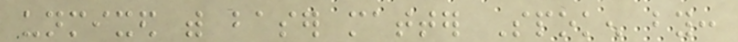unmixed with baser matter Spoken by:
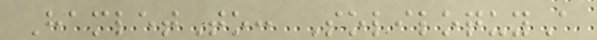HamletTo: SoliloquyA
